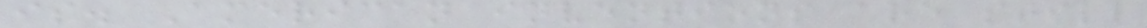is. American inventions are still
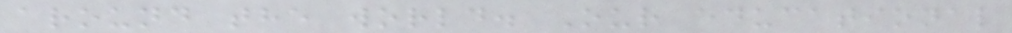around the world. Our educational
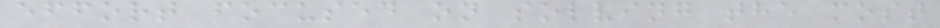effort focused on solving the most
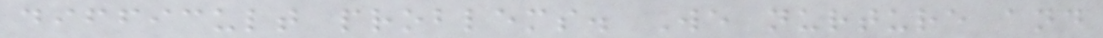difficult problems. We nurture and
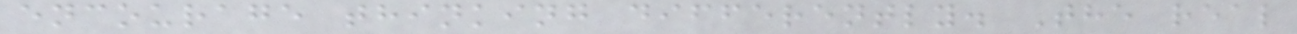encourage thinking differently. The real
